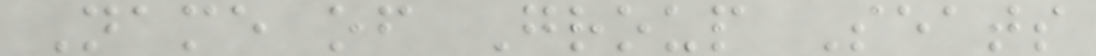Name of Group Seats
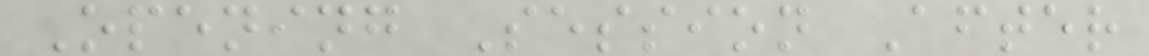Opening Session After
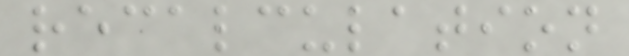recalculation
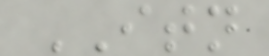ITN
